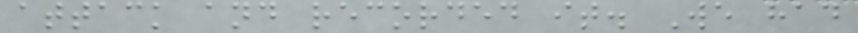attack and recorded it. We had
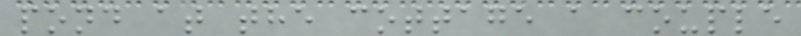pond at the cottage a couple
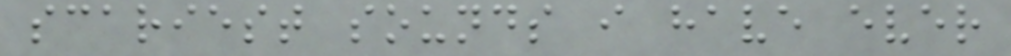scariest sounds i have ever
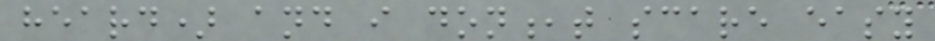heard) and i don,t scare easy
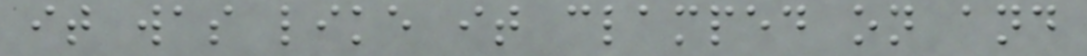it was like it clamped on and
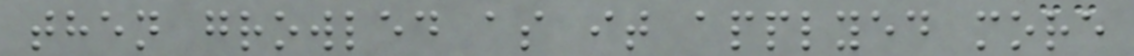then growled as it applyed more
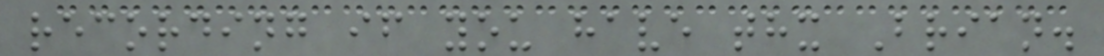recording if you have thx Brian.
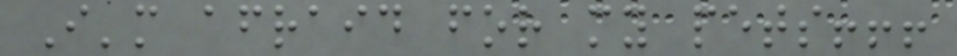I'm afraid for my pets!!!
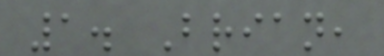1. Brian,
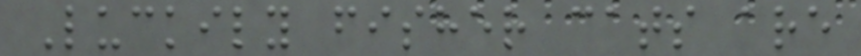Luckily fisher cats are
